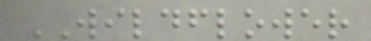WILDFLOWER
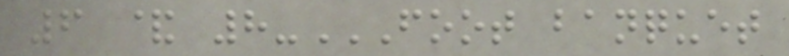6 & 8-FOOT BANQUET
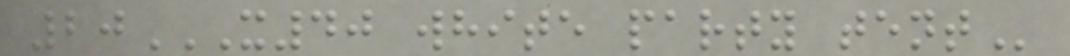20X40 WHITE PARTY TENT
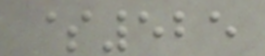$525
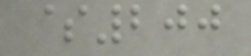$200
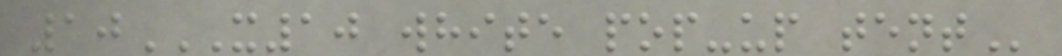10X10 WHITE POP-UP TENT
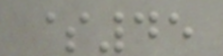$45
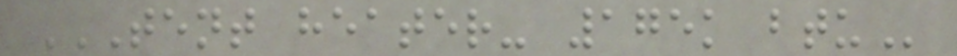TENT HEATER- 175K BTU
